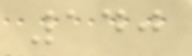140
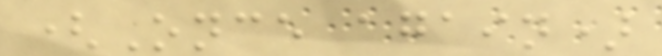(Once again)
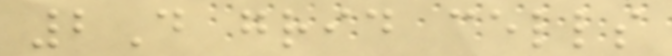2D grid cells
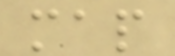map
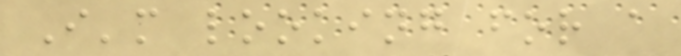I'm looking for a
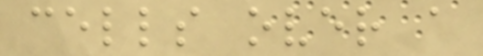cells over a
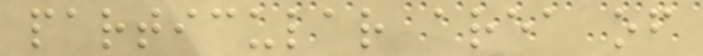particular area of
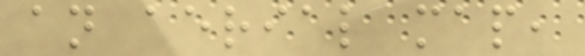an aerial map,
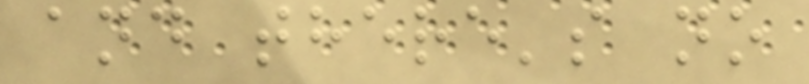and there's no
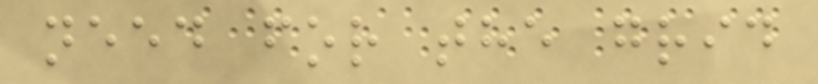need for the grid
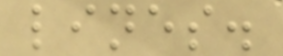lines.
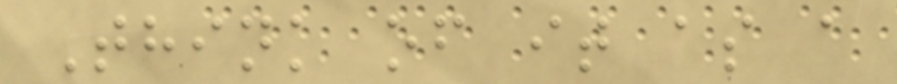Think of it as a
